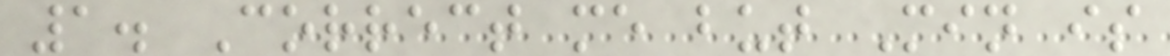1. Correct me but Min is
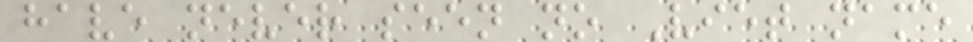have never seen no Viet name
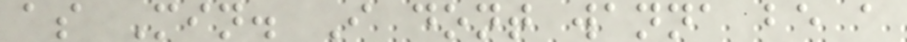as Min. I dont wanna be a
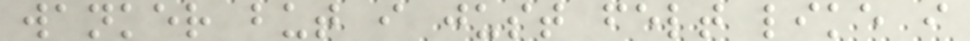wanker but i just felt like i
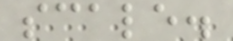scale.
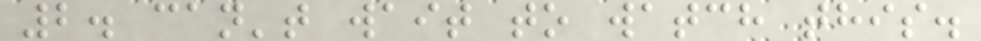2. can't wait to watch this.
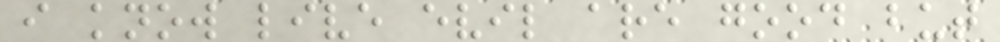i know live evil are good but
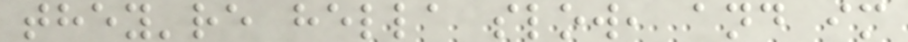they're hella slow, and im
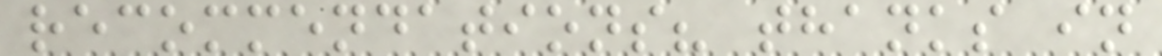recommendations? thanks in
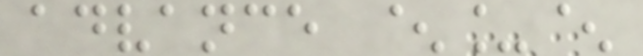advance ^_^
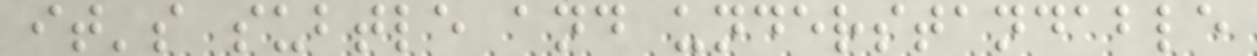it's subtle and understandable
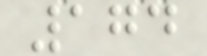174
